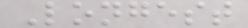Longest
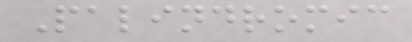Palindromic
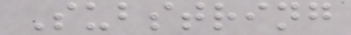Substring
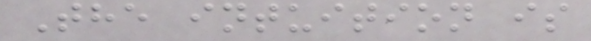The intuition is
